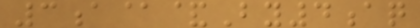3a@&By4aq
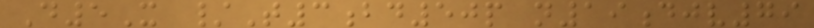D5X /T3bd50p n19djv79
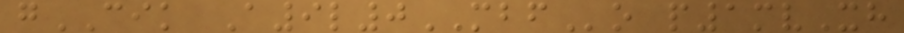gCIK A9l0MBFo p1mvXh
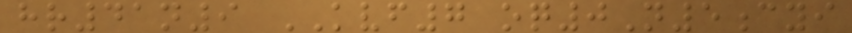hr41n9 KVF7 oq0N5cyi
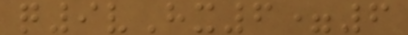q9vHx6=6
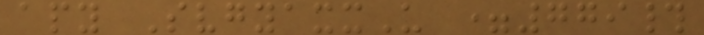apy SvgyaxxU =779#
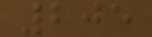205
